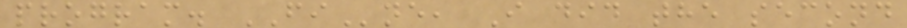program. FIne, I did the second
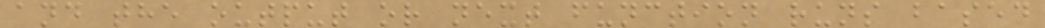and the output or next function runs based
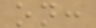on:
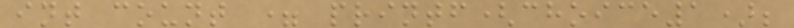int count = printf(choice1);
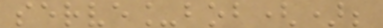serve_bob();
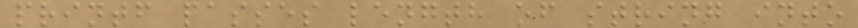printf passes length of string into
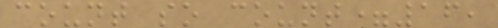count so count=16,
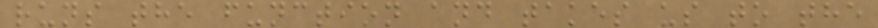runs the function and takes us to the
